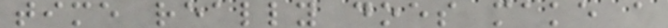time really does make a
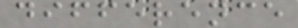difference
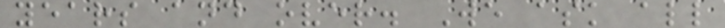years and over. We ask all
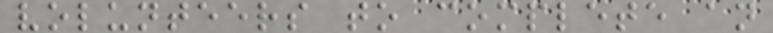volunteers to complete an
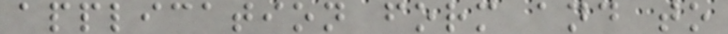application form and to
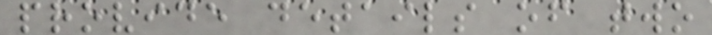provide details of two
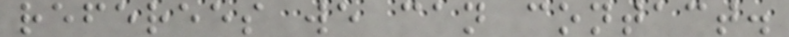referees we can contact.
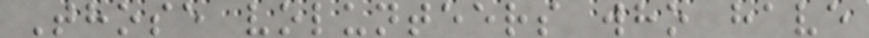Those volunteers who have
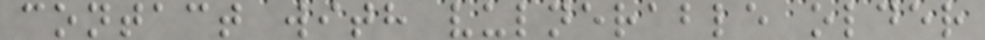contact with vulnerable older
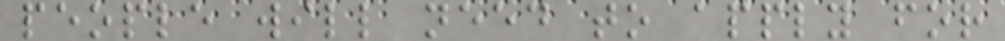people will need to apply for
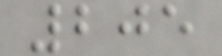205
